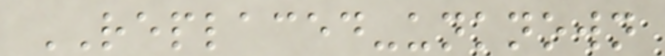REPLACED-unknown
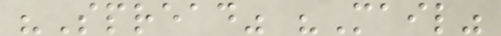"Spread" "Mail"
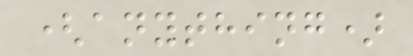(anything)
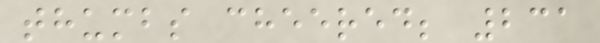thumbs cheered; 231
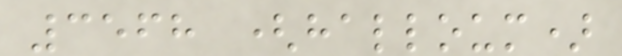3568 (halloum)
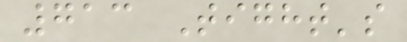713 Tight's
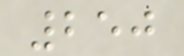250
